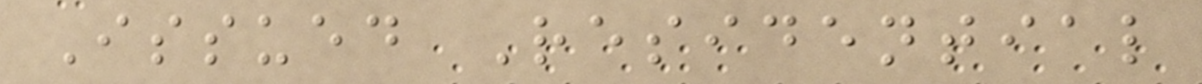Issued Residential
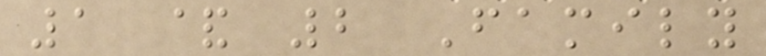1 & 2 Family
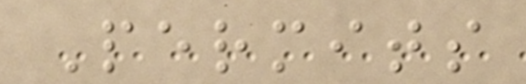Permits
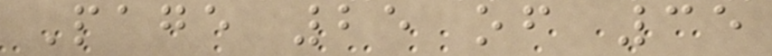Page 25 of 35
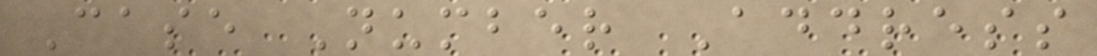Case Number Address
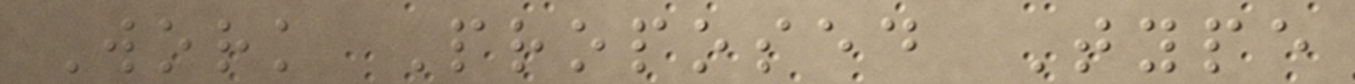Work Proposed Type
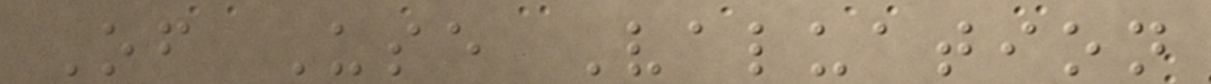Of Use Valuation
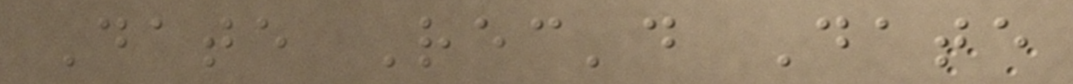Date Rec'd Date
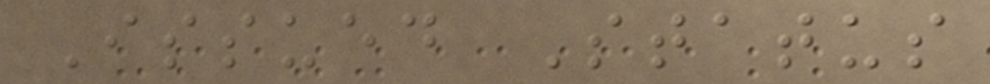Issued Status
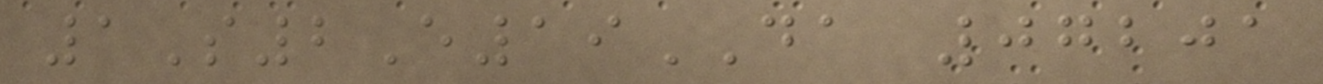1S2E19DA 07201
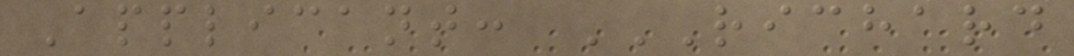Applicant: RICHARD
